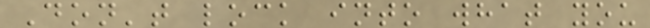Don't lock into what you
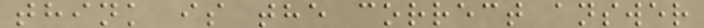think is the correct answer
